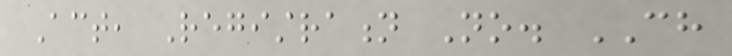Act, Registration No. CH
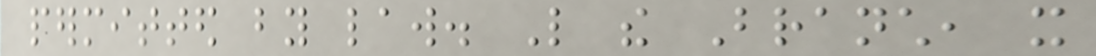permitted by law. Like the Branch, it
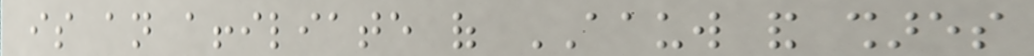is an affiliate of AAUW and shares
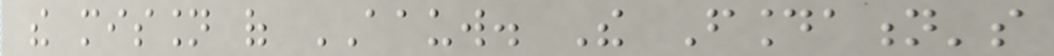the mission of AAUW. The Foundation's
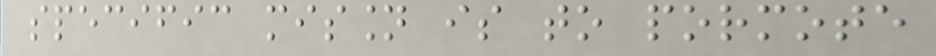specific mission is to pormote
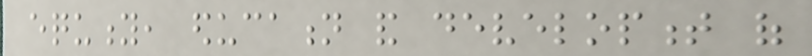equity, education and development of
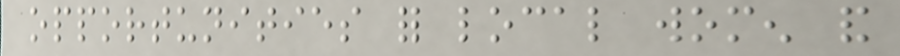opportunities for local women and
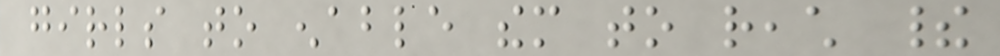girls to enable them to reach their
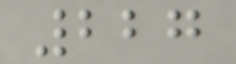227
